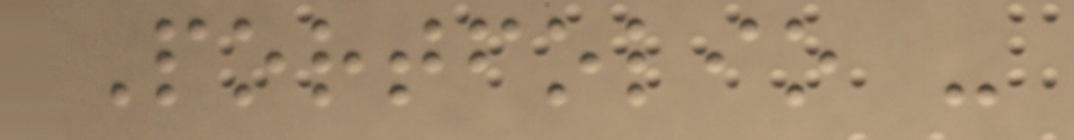Portfolio -
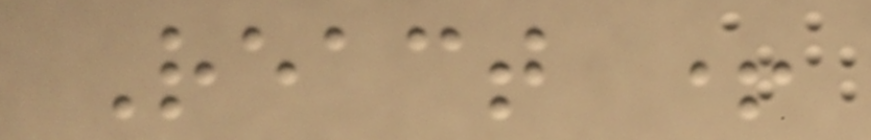React +
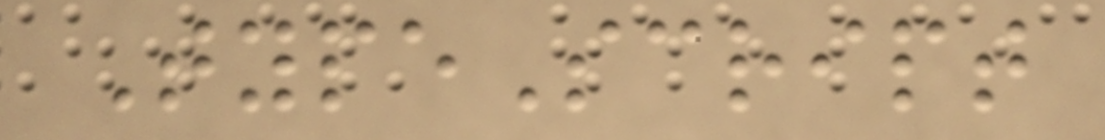TypeScript
